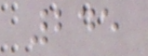245
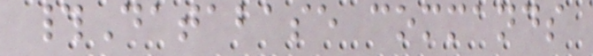#Database commands
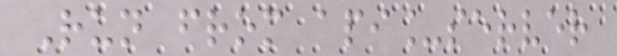Run from api_server
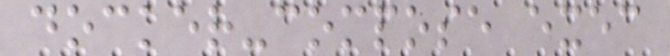docker-compose exec
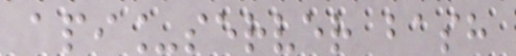api_server bash
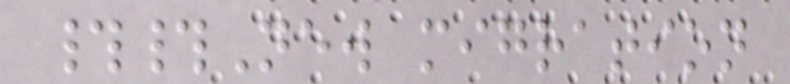##New migration
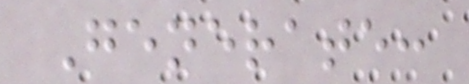Generate:
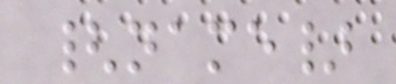{name}
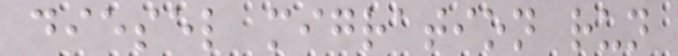diesel migration run
